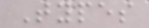Types
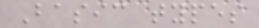Basic types
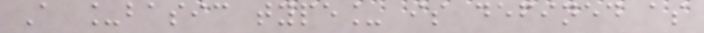A _basic type_ is defined as
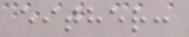either:
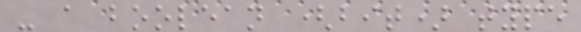- a boolean (bit) type
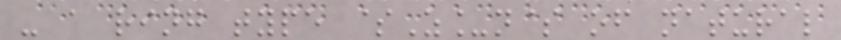- a ring type $Z_n$ of natural
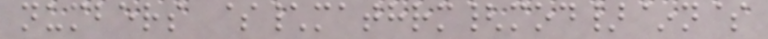numbers $\mathrm{mod}~n$
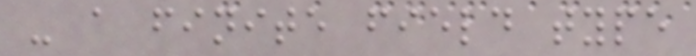- a finite field type
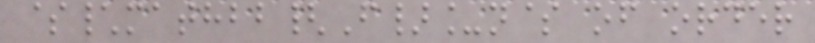$\mathbb{F}_n$ of order
